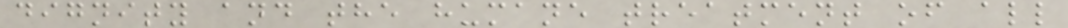dignity and the humane treatment of all
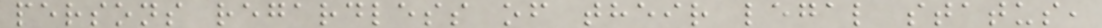persons regardless of their legal status,
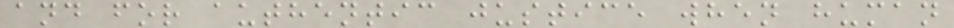and for authentic justice when human
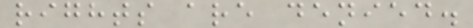rights are denied.
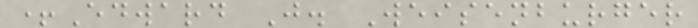+Edward J. Weisenburger
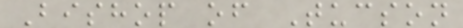Bishop of Tucson
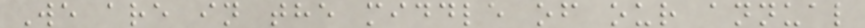We are in the middle of our annual
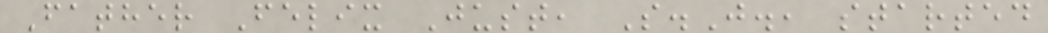Father Felix Just, S.J., started
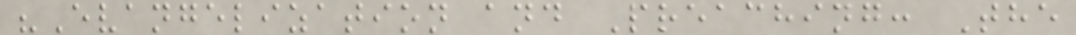"Evangelization and Preaching: The
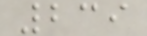239
